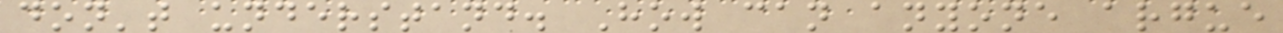don't understand. How can anyone argue
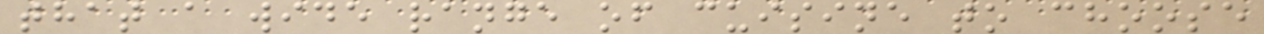that a wide range of cuisine to choose
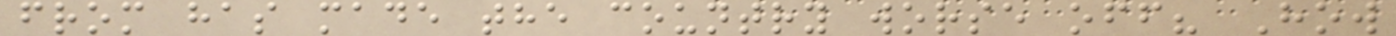from has made the country worse off? How
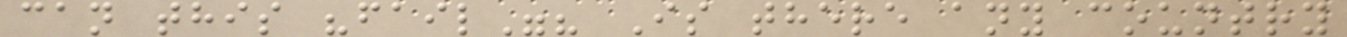can this "fail"? Is there any country
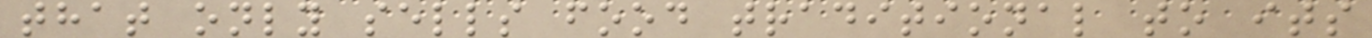that only sells food traditional to its
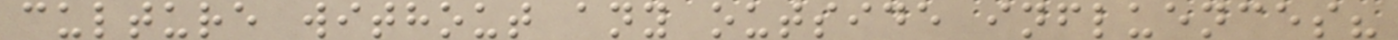culture without any outside influences?
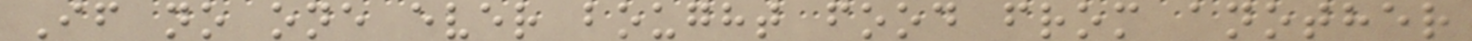If no one ever bought food from another
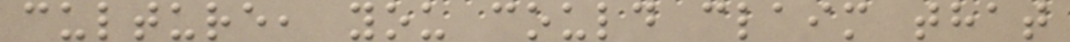culture, you could claim that
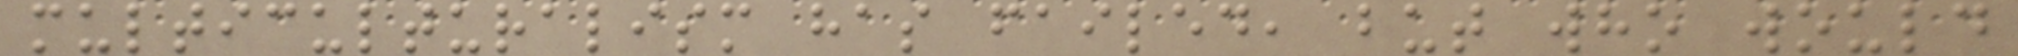multiculturalism has failed, but who would
